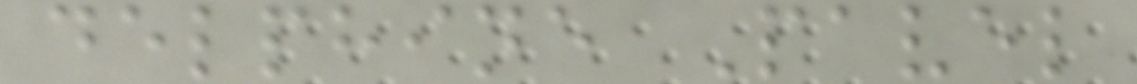delphine Pavel
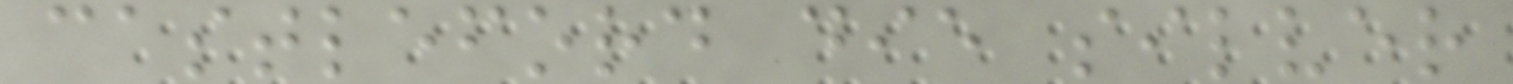castleford die silver
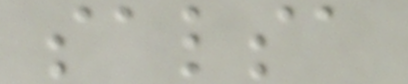salsa
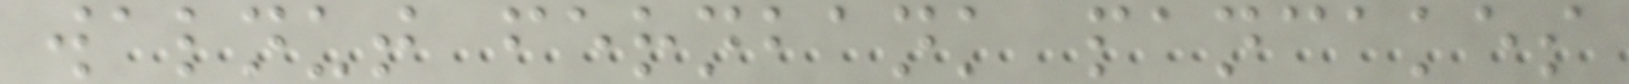walnut fernbank pancakes
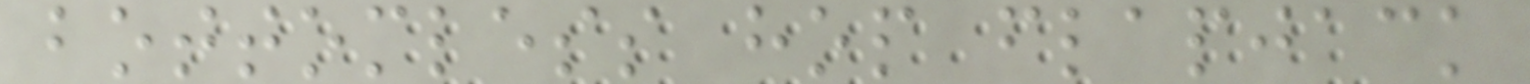bottomless hop flapjack
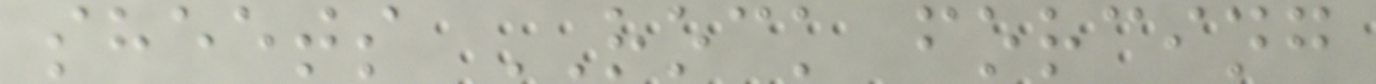sheets ROCK forcing
